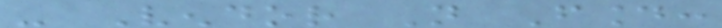- Vendor Not Found:
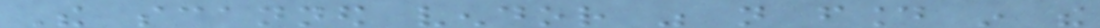The scanned vendor was not found in the
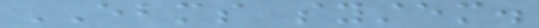EBMS system.
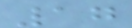17
